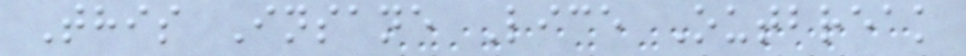This Insane Lice Outbreak
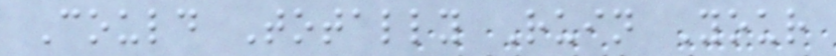Could Totally Ruin Your
